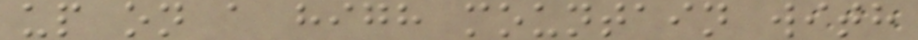up on a high mountain with
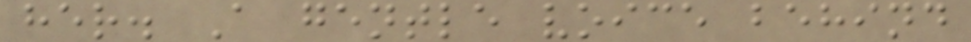her. A gentle voice behind
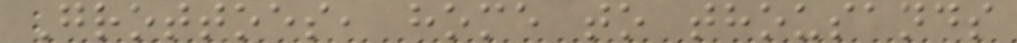Grottoes, home to thousands
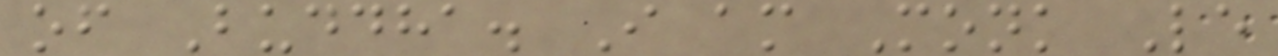of Buddha. I am Monk Le
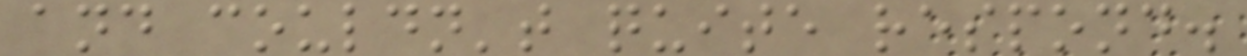and couldn't quite respond.
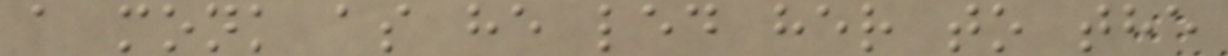a monk as he led her to the
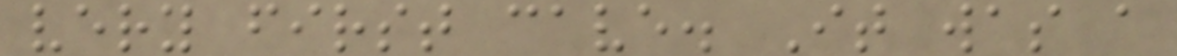very first cave. It was a
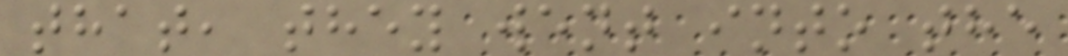that, they went into the
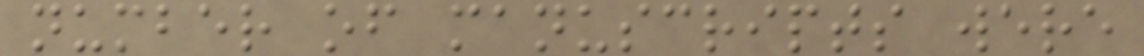number of manuscripts were
